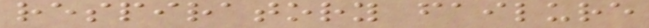respiratory failure
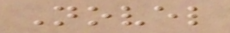Novel
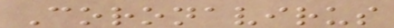Coronavirus
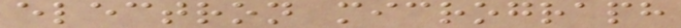electron micrograph
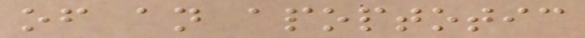of an apoptotic
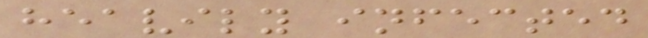heavily infected
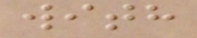with
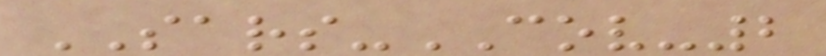SARS-COV-2
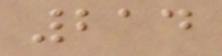214
